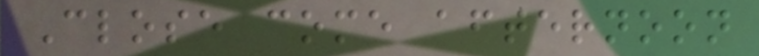Close come afternoon
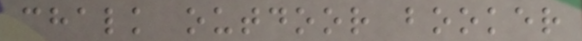chalk outdoor booker
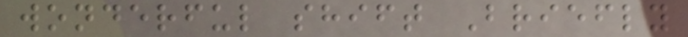wonderful shift Briefly
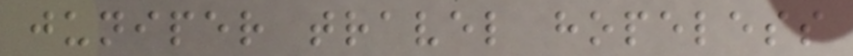juniper travel hopeless
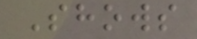Shows
